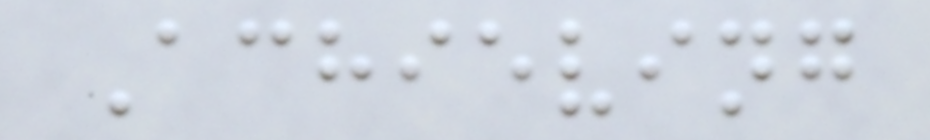Achieving
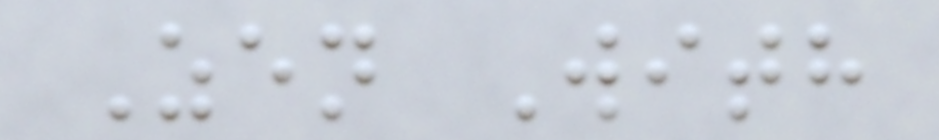Zen With
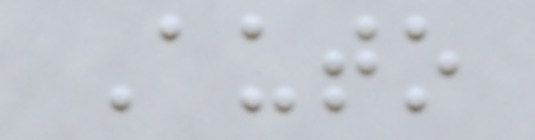Auto
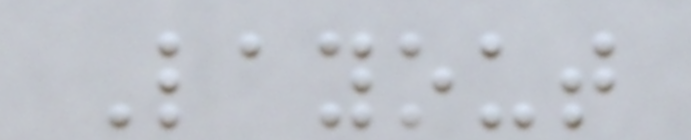Layout
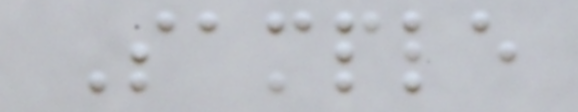Sample
